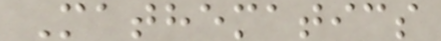Mathematics
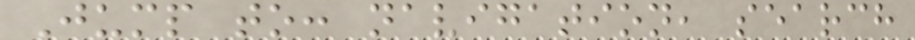Jump to: navigation, search
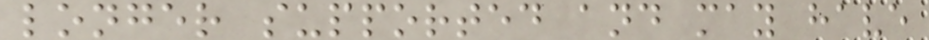longer supported and may have
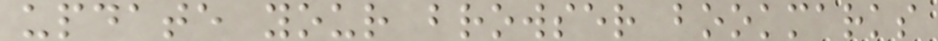update your browser bookmarks
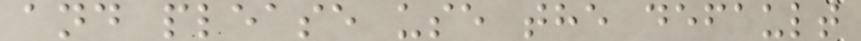and please use the default
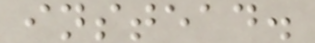instead.
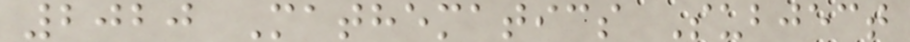2020 Mathematics Subject
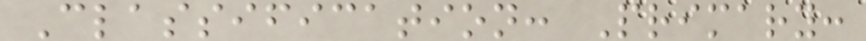Classification: Primary:
